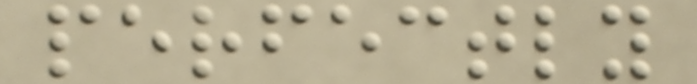perfectly
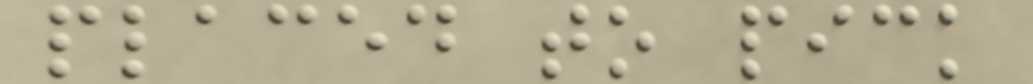placed to pick
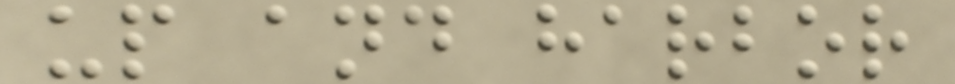up and harbor
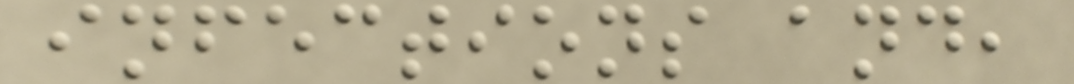infections and,
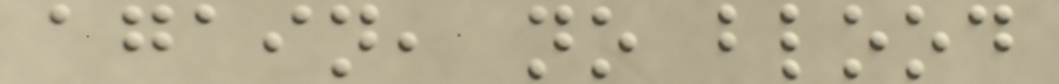again, no blood
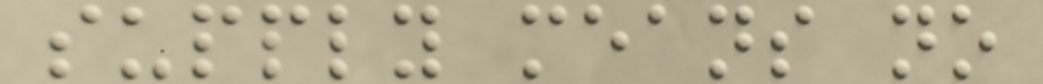supply means no
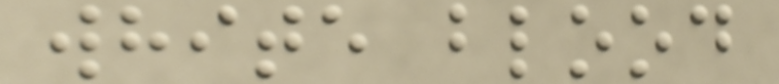white blood
